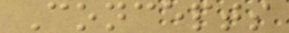Concepts
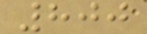800
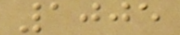1005
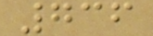736
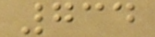734
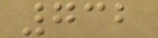732
